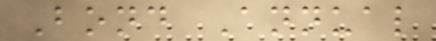Bond Annual
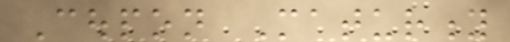Coupon Maturity
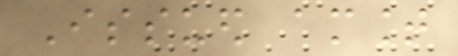Issued amount
